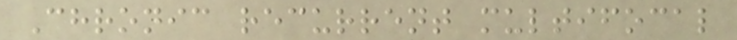Chronic recurrent multifocal
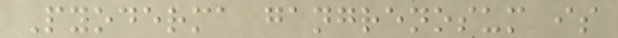Pyoderma gangrenosum is
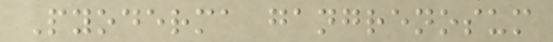Pyoderma gangrenosum
